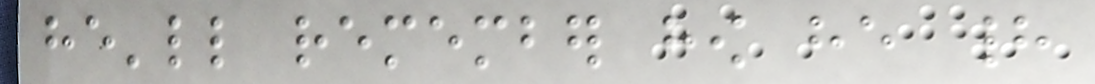he'll remember how he had
